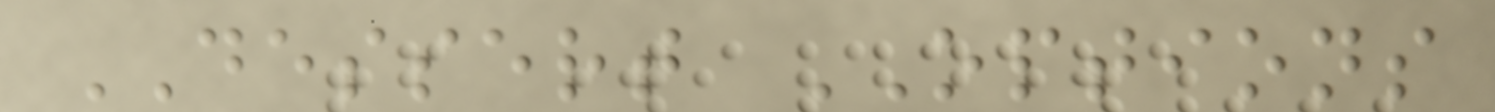DESSERT OPTIONS
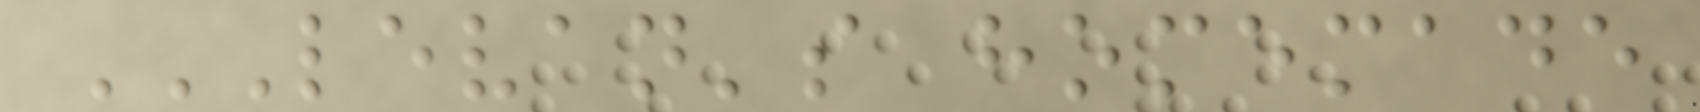LEVAN'S HOMEMADE
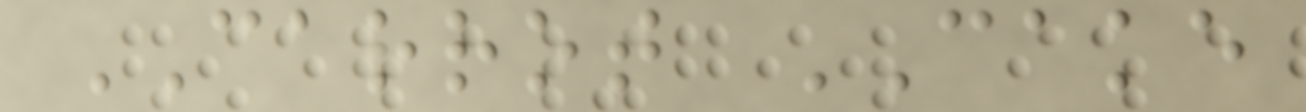CARROT CAKE
